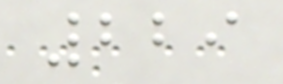229
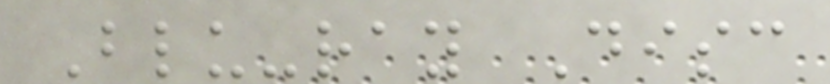Blu-ray Disc
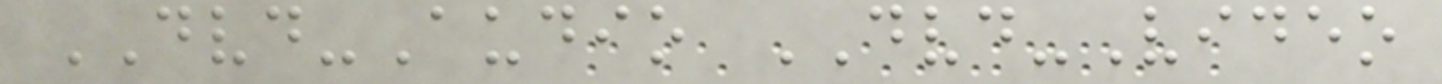DVD-Audio DVD-Video
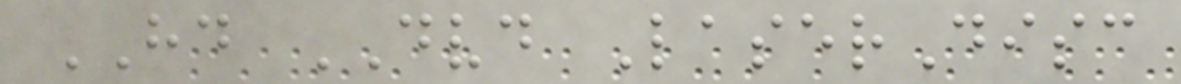HD DVD LaserDisc
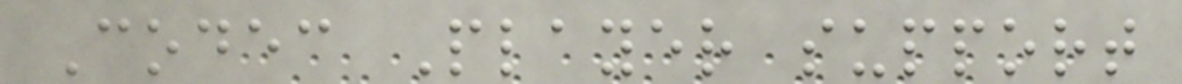Codec Player support
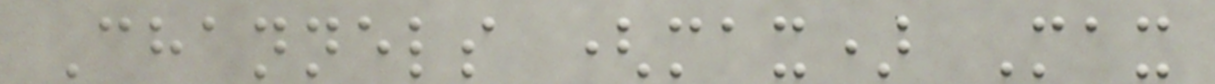Channels (max) Max
